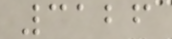3126
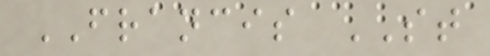FRANCIS ST
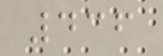436
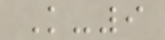K-9
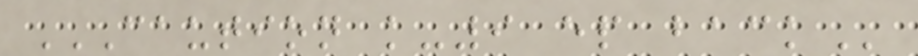CAUTION K-9 EP BACK
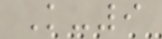K-9
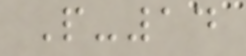P-14
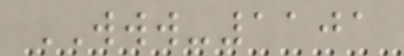WWW-1101
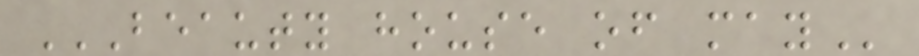BEAUTY HOUSE OF MAY
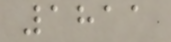1811
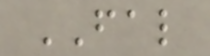FAL
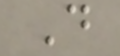D
